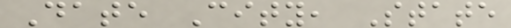Date City, State
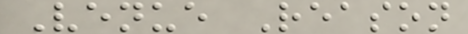Venue Reason
